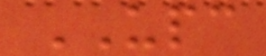UPC
